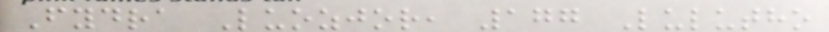Fydra Luozjor, 177 Lulutho
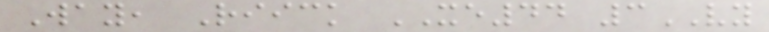Way, Riick XE44 3VY
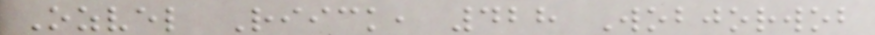Ozvel Riick, 428 Wobjorwob
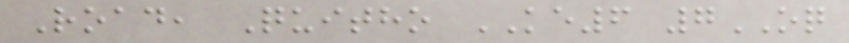Road, Quitho KE6 7OQ
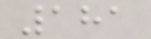181
